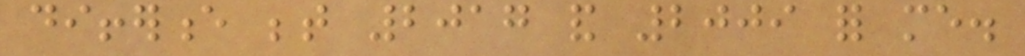difference between 2017 and 2009 for me.
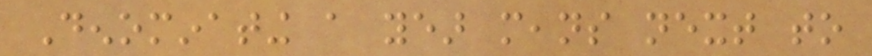Denominating a year means next to
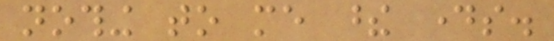nothing to me these days.
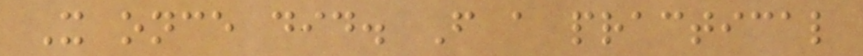It once did. From a practical
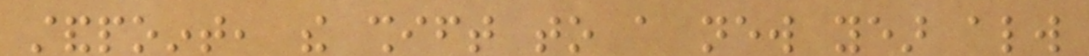standpoint, the shift to a new year always
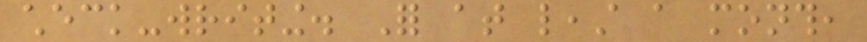check-writing. For at least a month,
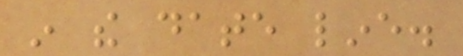in the date line.
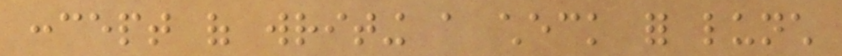concept of writing a check for lunch
